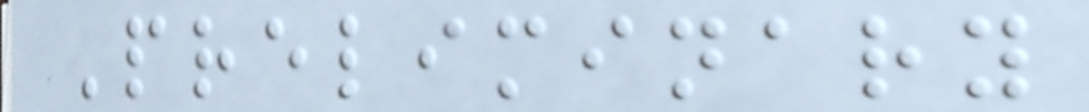Preliminary
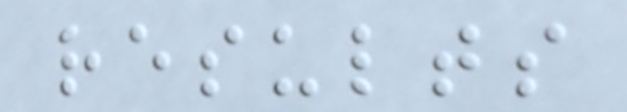results
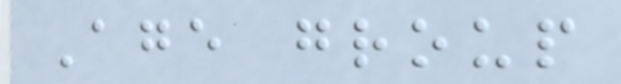Age group
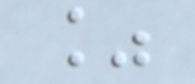%
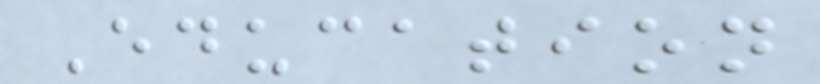Education
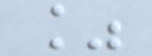%
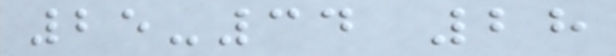25-34 28
